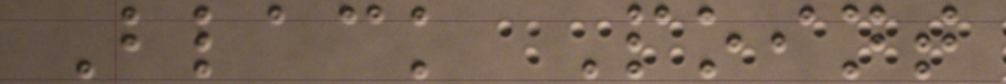Black Point
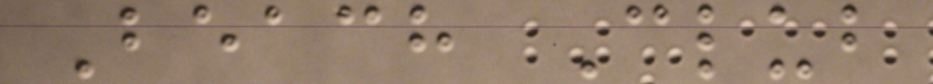Beach Club
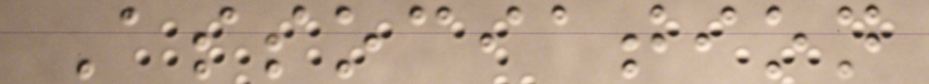Association
